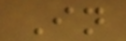In
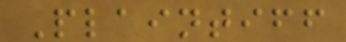Plaintiff
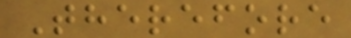Therefore
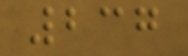237
